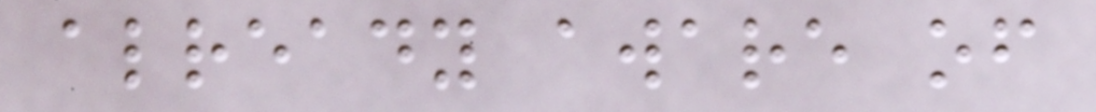already aware of
